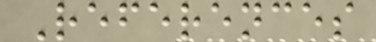References
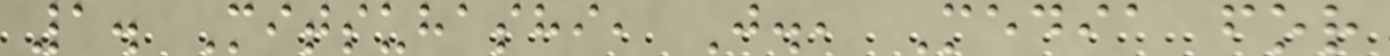1. Mitsuhashi, J., Media for
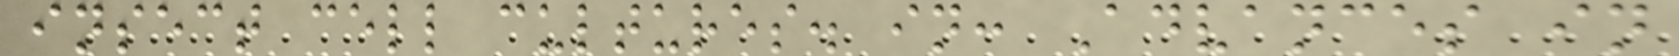insect cell cultures. in: Advances in
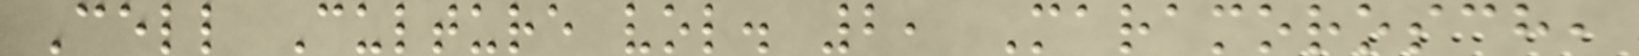Cell Culture vol. 2, Maramorosch,
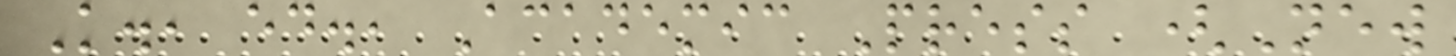K., ed., Academic Press (New
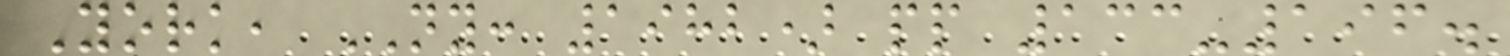York, NY: 1982) pp 133-196.
